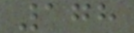178
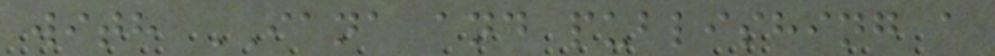with IANA and publishing a
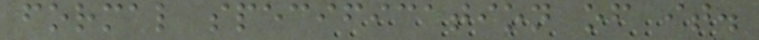formal specification of it.
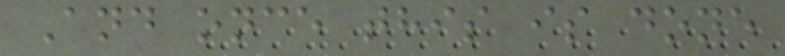And once this is done
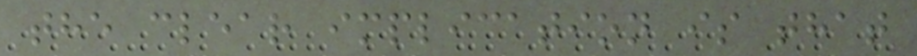the clear implication is that
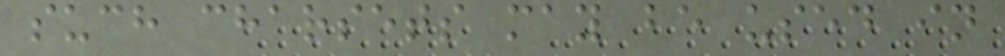such charsets may be used in
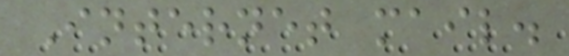Internet mail.
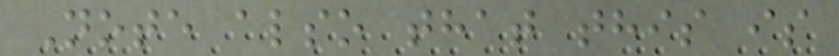Note also that this is
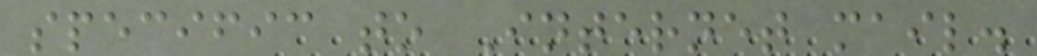specific to Internet mail.
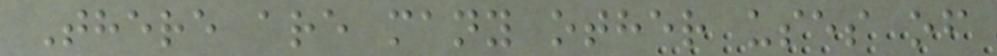There are many other uses of
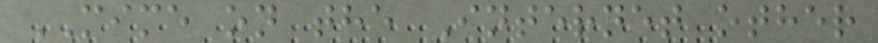MIME on the Internet other
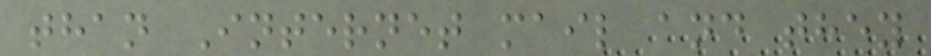than Internet mail and they
